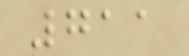711
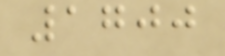1700
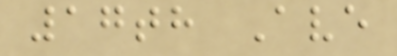17th Ave
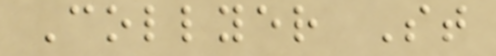Collyer St
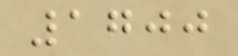1700
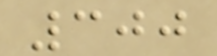300
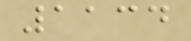1134
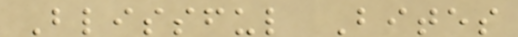Blissful Bites
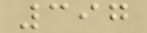397
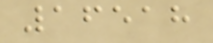16518
